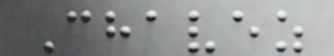Chavez
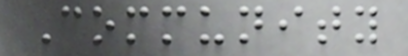Community
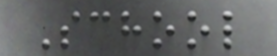School
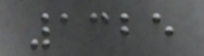1325
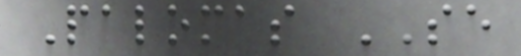Palomas SE
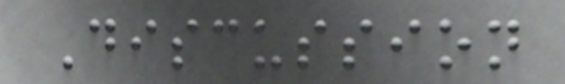Discussion
